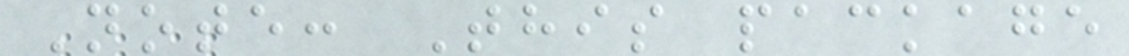Note: This package
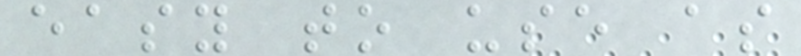easy to use as
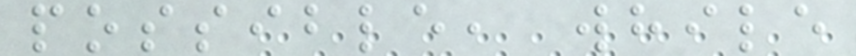possible, while
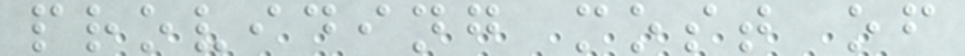providing most of
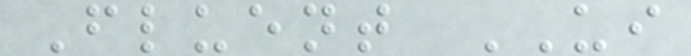Fluent UI
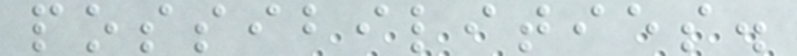possibilities.
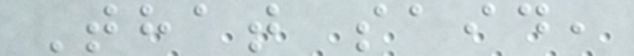That said,
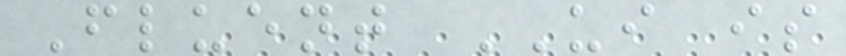Fluent UI is
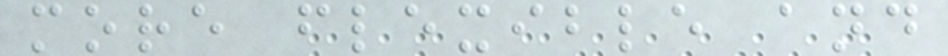more flexible and
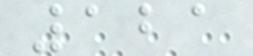121
